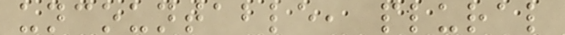uncountable, plural
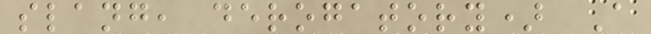slang, derogatory) A
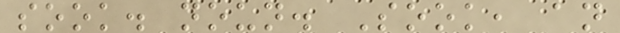sook. noun. Sook, an
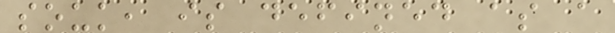souk, is defined as a
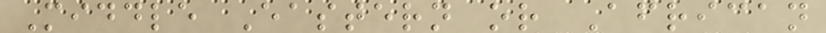Middle Eastern or African
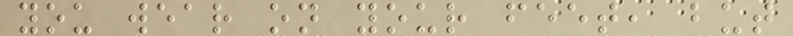you wear on your feet, but
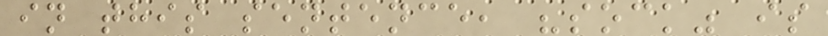in this sentence, "sock" is
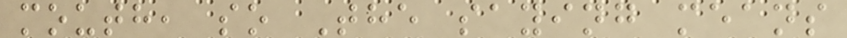mouth, so The saying means
